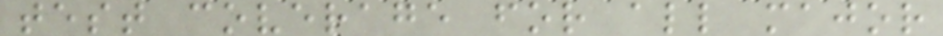test coverage for all major
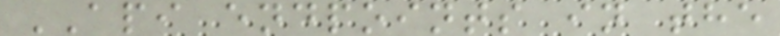API endpoints in the
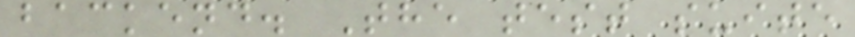backend. The test suite
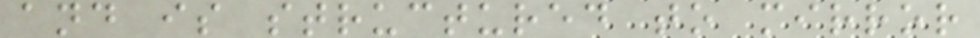and is structured to mirror
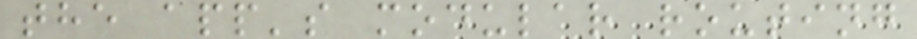the app's modular routing
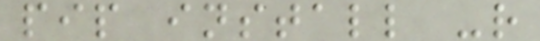pip install -r
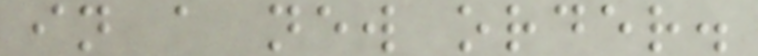in a new order.
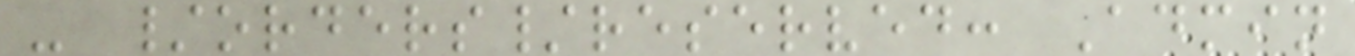- /orders/reserved: Admin
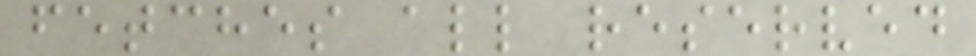fetches all reserved
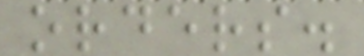orders.
